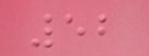52
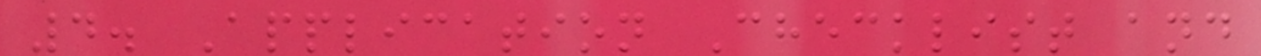4. Application Checklist and
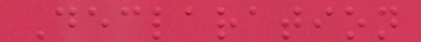Declaration
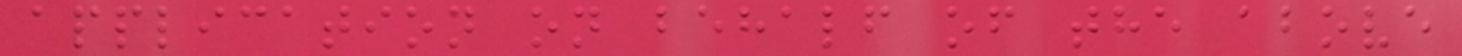application on behalf of the above
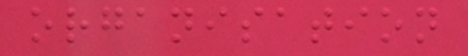organisation
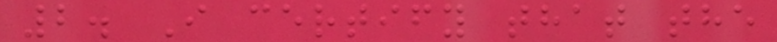2. I certify that the
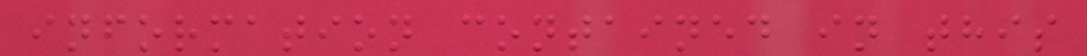information contained in this
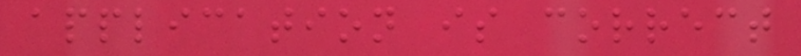application is correct
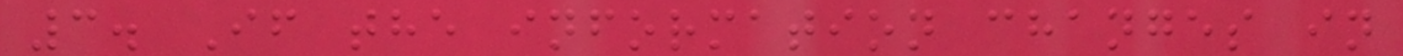3. If the information changes in
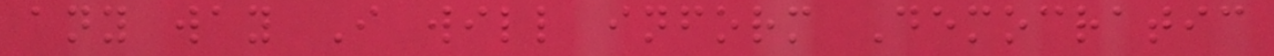any way I will inform Democratic
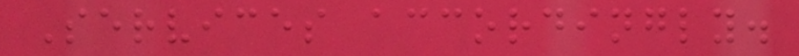Services accordingly.
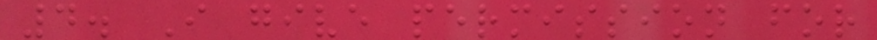4. I give permission for
